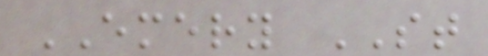EMERY ST
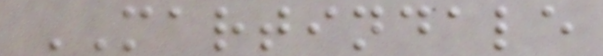MARTINDALE
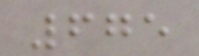675
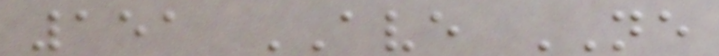151 AVE NE
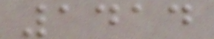1414
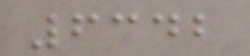6342
